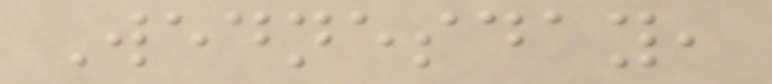Wednesday,
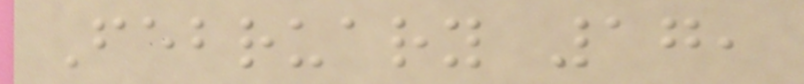February 17,
